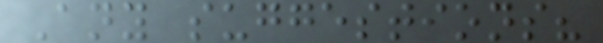Any suggestions?
